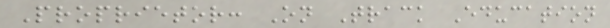Proprietor: On Track Education
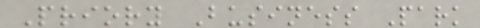Priory Business Park
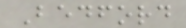Bedford
